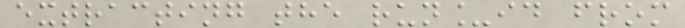extracting the run_id from
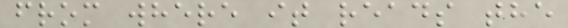from where it reads the
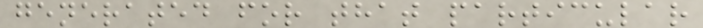generated for that particular
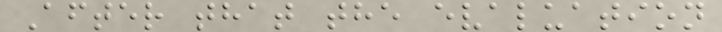After that the evaluation
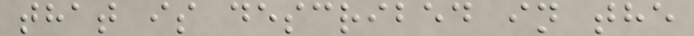that is described in the
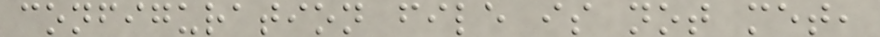configuration file is not met,
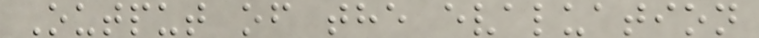Output of the evaluation
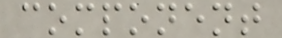component
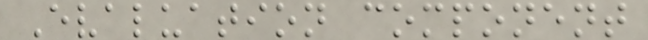Evaluation component
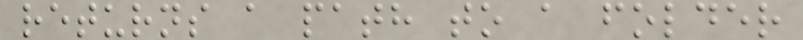returns a path to a folder
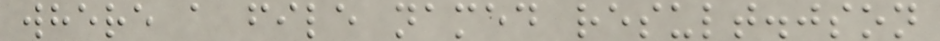where a file named result.json
